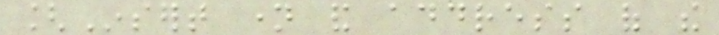[Insert name and address of the
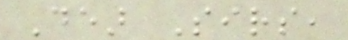Dear Sirs,
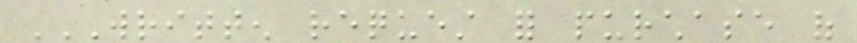WRITTEN REQUEST FOR PURCHASE OF
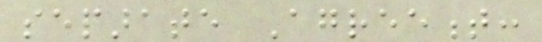separate Agreement:
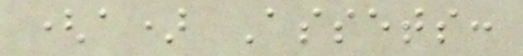(a) Assets:
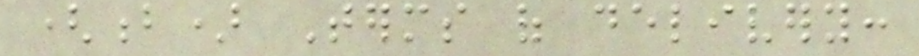(b) Terms of delivery:
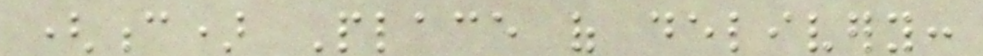(c) Place of delivery:
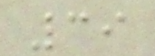39
